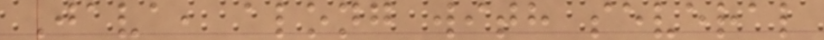Java, along with several
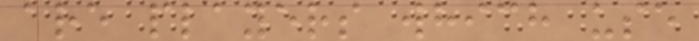are players which use
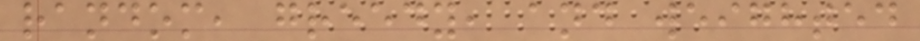random, greedy, and weighted
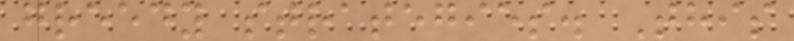greedy strategies. This
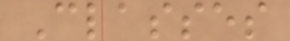Classes
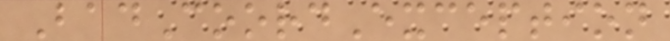BadCoordException
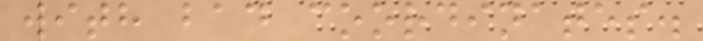with bad coordinates.
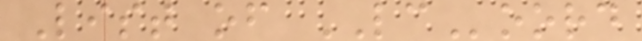List of LCoord
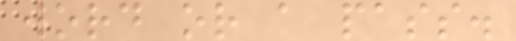word or a pass.
